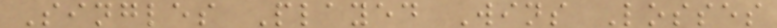Singles Played Wins Losses
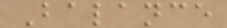Balance
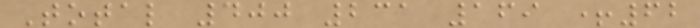Total 400 231 169 +62
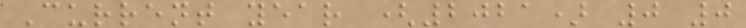Current year (2021) 0 0
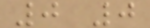0 0
